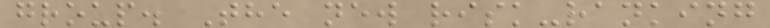group. The new risk-ranking
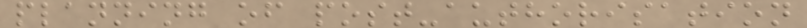planning of post-authorisation
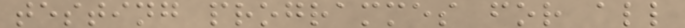testing programmes for all
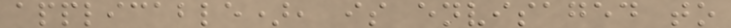applicable), is envisaged to
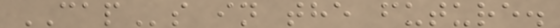CAPs in the future.
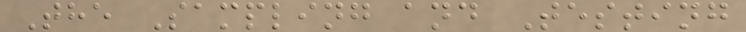The Sampling and Testing
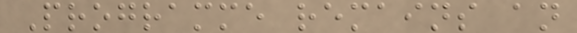Programme remains an
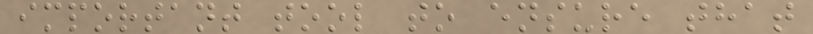important tool to ensure that
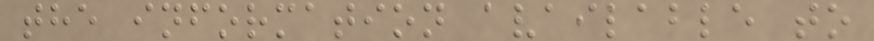the information available to
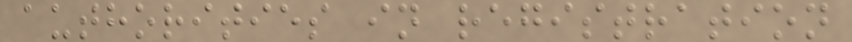authorities in registration
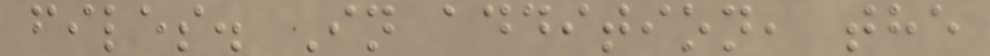files. In addition, the
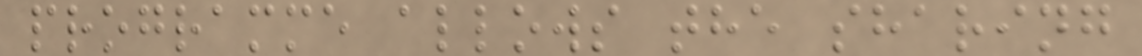programme allows the sharing
